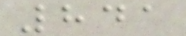841
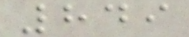849
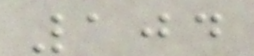104
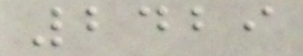2429
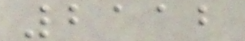2112
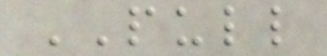PULL
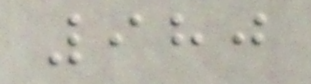980
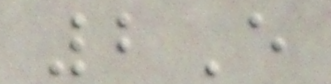2E
